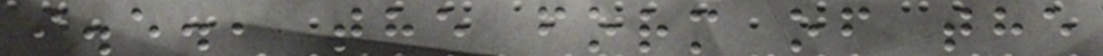i.e., the form of the
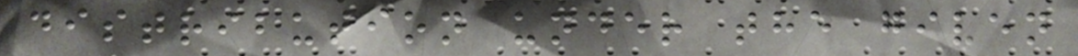distribution under the given
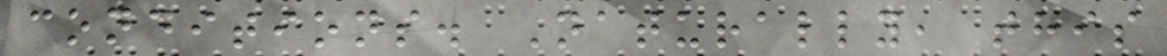conditions. Naturally, this
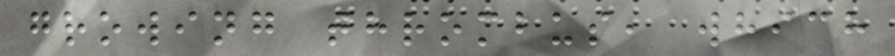growing thrombus, which
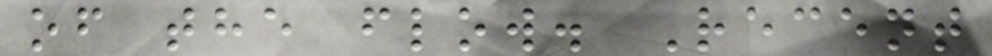of the flow. Recent
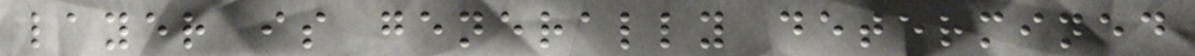layer is generally determined
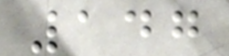147
